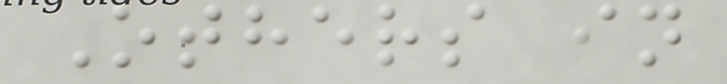Others in
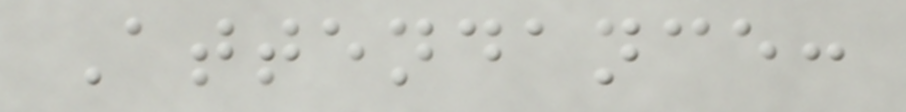Attendance:
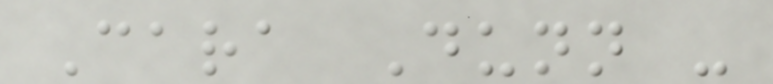Cara Dunn -
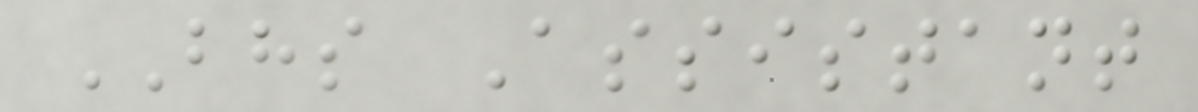BHS Assistant
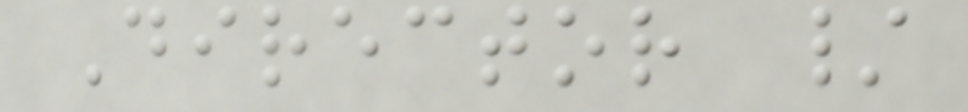Director /
